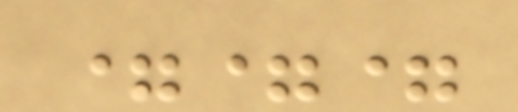===
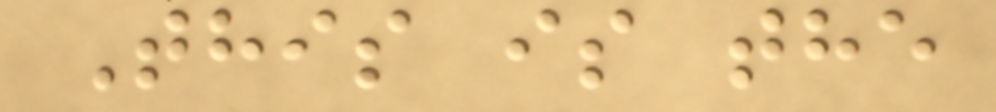This is the
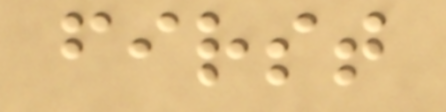first
